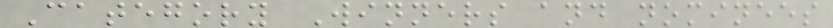Category Winners and nominees
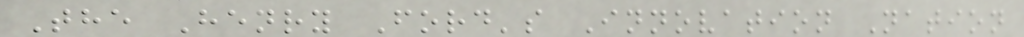The Henry Ford's Innovation Nation
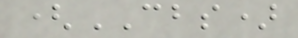(CBS)
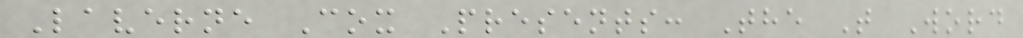Laverne Cox Presents: The T Word
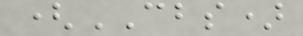(CBS)
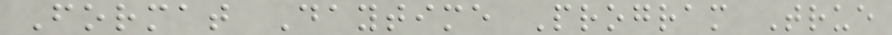Format Daytime Program True
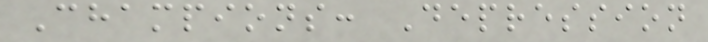Champions: Depression
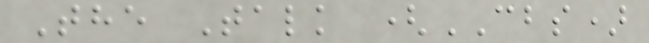The Talk (CBS)
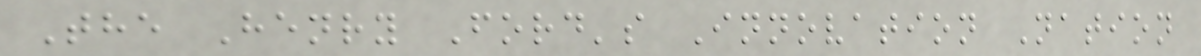The Henry Ford's Innovation Nation
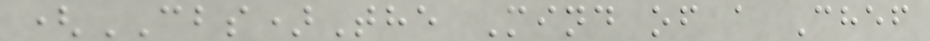(CBS)The Mind of a Chef
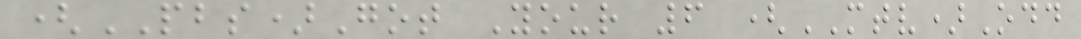(PBS)Got Your 6 (MTV)Odd
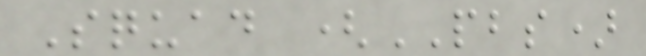Squad (PBS)
